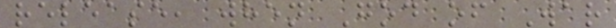release, when God of War
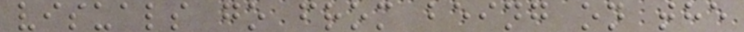visuals go from being on the
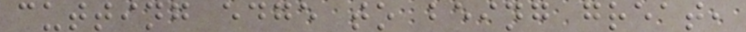cutting edge to being great,
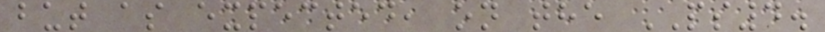but as expected, on the PS4.
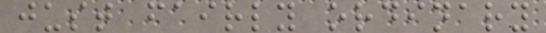just fairly ordinary
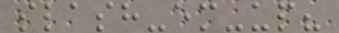slash-em-up?
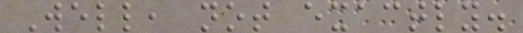Well, not exactly.
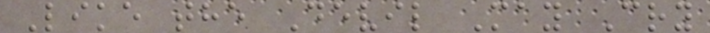Like the Devil May Cry
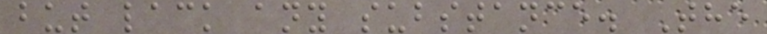but lack any substance. The
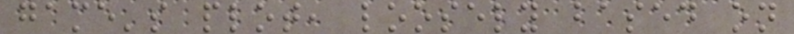game's plot, loosely based on
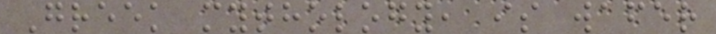Greek mythology, is wafer
